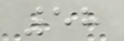58
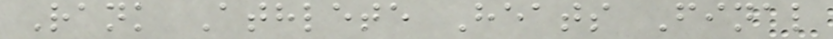Rank Athlete Heats Final
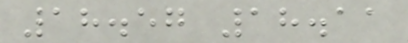18.57 18.11
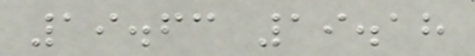19.63 19.18
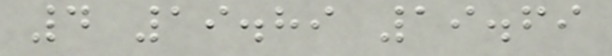4 19.89 19.69
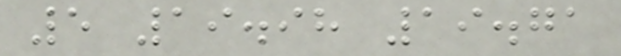5 19.98 19.71
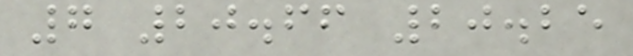7 20.66 20.25
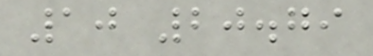10 20.79
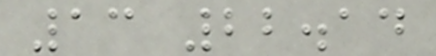13 22.14
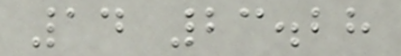14 23.28
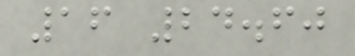16 24.60
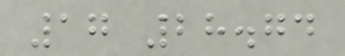17 28.74
